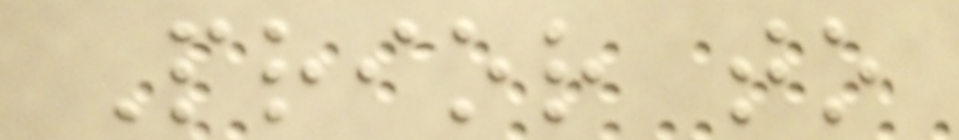Prior to
